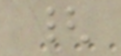{
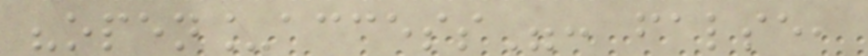"open_access": false,
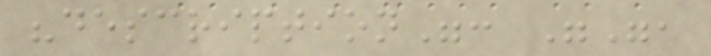"description": "",
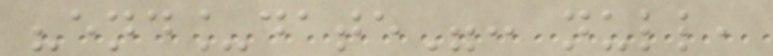"end_date": null,
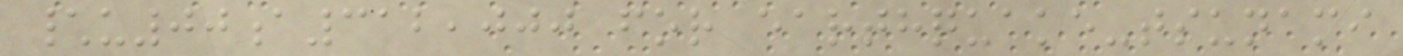\u00a312,000 for earthquake-tsunami
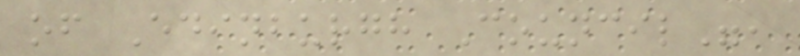of Edinburgh Council",
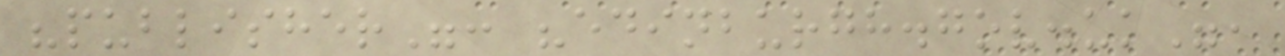"publisher": "edinburgh.gov.uk",
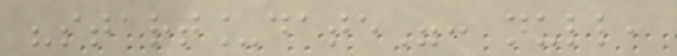"start_date": null,
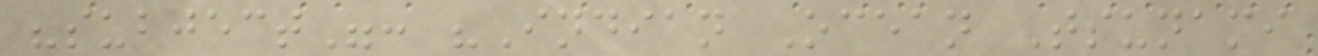"subject": "Indian Ocean Tsunami
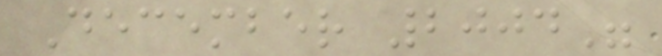December 2004"
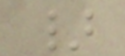}
